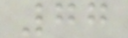77
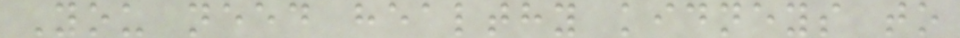You need healthy kidneys to
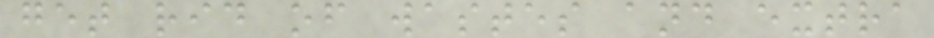get rid of wastes and extra
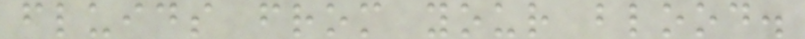fluids from your blood.
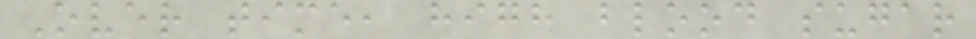Over time, high blood sugar
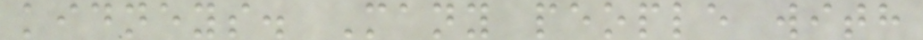kidneys. Many people with
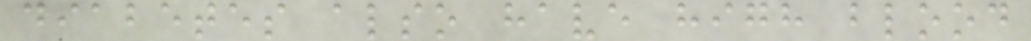diabetes also have high blood
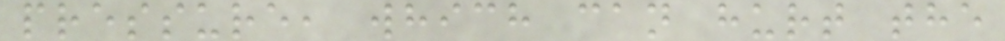pressure, which can hurt the
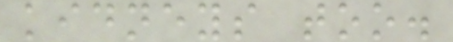kidneys too.
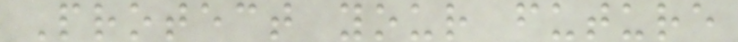Protect your future
